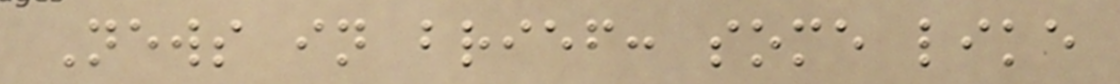News in brief: some like
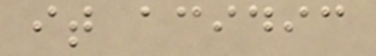it acidic
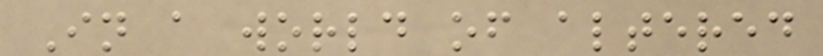In a world of altered
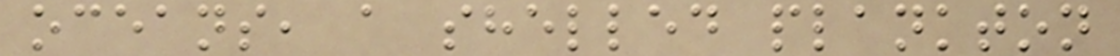oceans, a shelled plankton
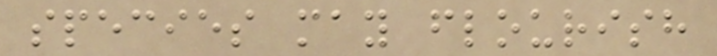species may flourish
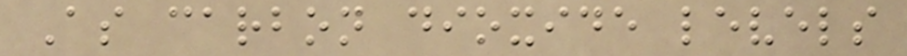As carbon dioxide levels
